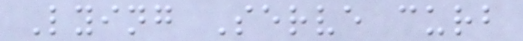Lying Serve curb
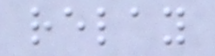relay
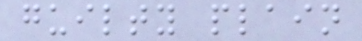guilty plain
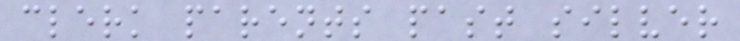clerk parents past silver
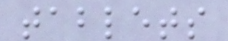tablets
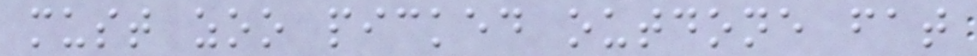must zoo picked outdone fat
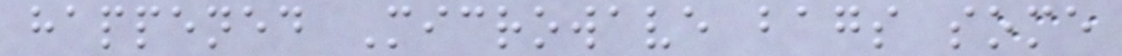happened Microwave bags some
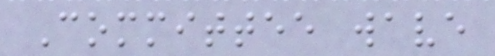Committee wave
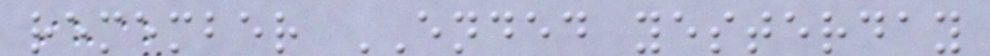remember ENDED yesterday
